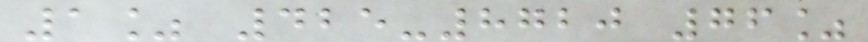1% 425-8720 76%
